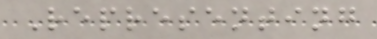Representing
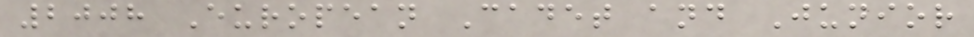2008 European Cadet and Junior
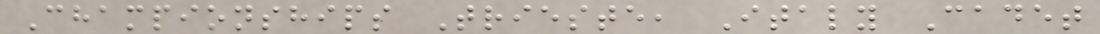Championships Trieste, Italy Cadet
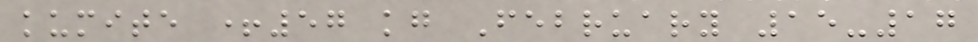kumite +57 kg February 15-17
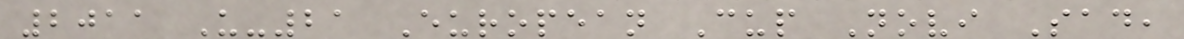2011 U-21 European Cup Novi Sad,
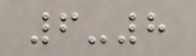6-8
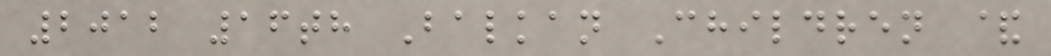2012 16th Balkan Children &
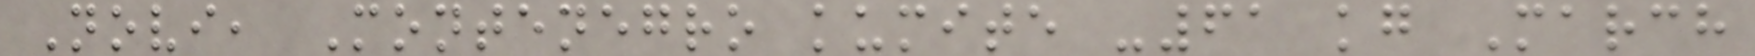Novi, Montenegro kumite -61 kg March
